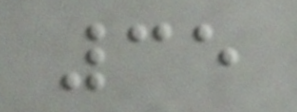35
